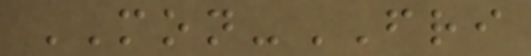MON-FRI
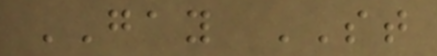GAY ST
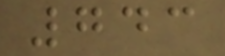743
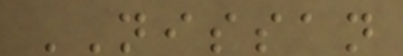NISSAN
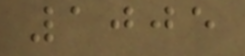1005
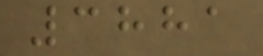3881
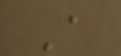A
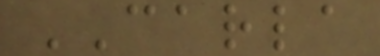CARLA
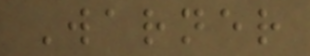Warner
